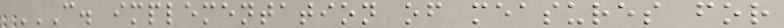C. IMPLEMENTATION OF MEASURES FOR
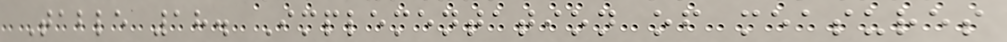Table 18. Implementation of measures
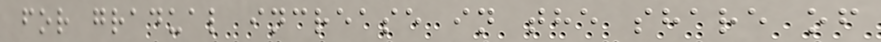for gradual increase in the share of
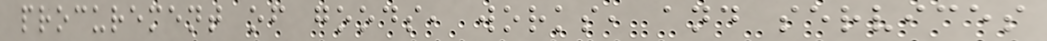procurement of goods, works, and services
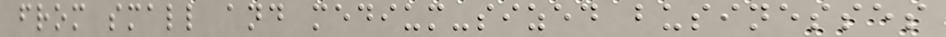from small and medium-sized businesses
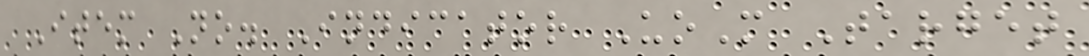Item No. Indicator UoM Target
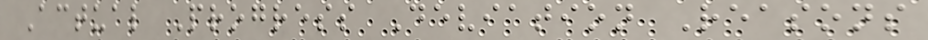Actual Progress Deviation Reasons
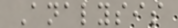Analysis
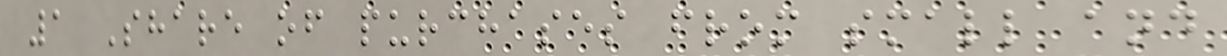1 Share of purchases from small and
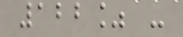122% -
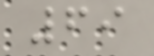69
